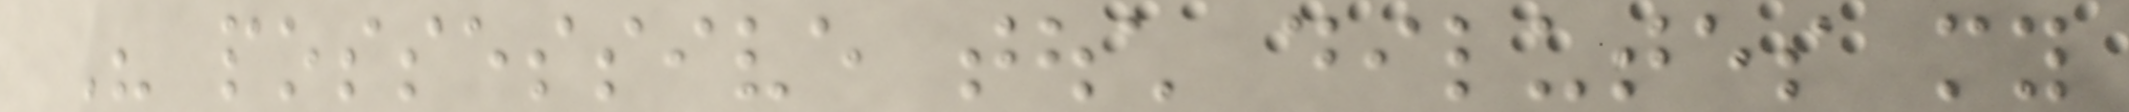His possessive touch dilutes my
